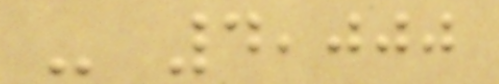- 4,000
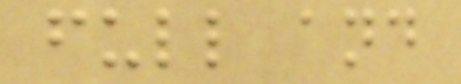full and
